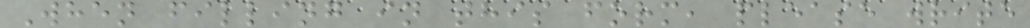When filling in this form, please write
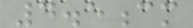4.5cm
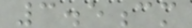3.5cm
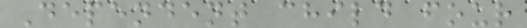Dependent child four
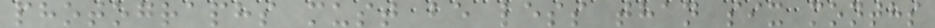photographs must be less than six months
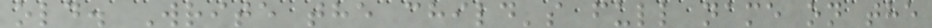old. Write the child's full name on the
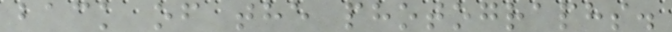back of the photographs.
